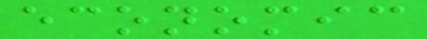economic
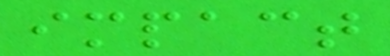impact
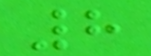8
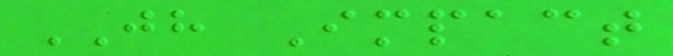JH Impact
